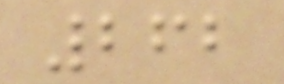262
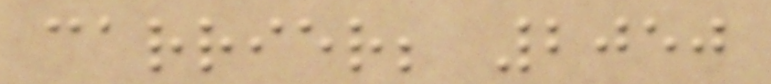carrier; 2050
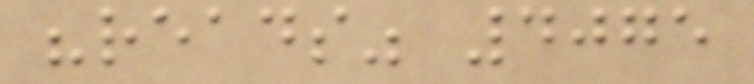"reads" 4075
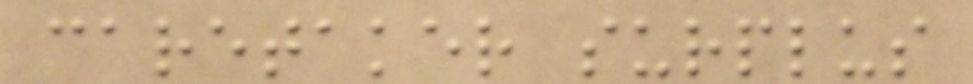caretaker surplus
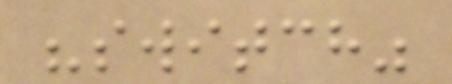"switch"
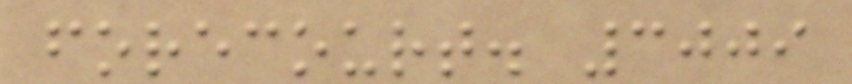forecourt. 3009
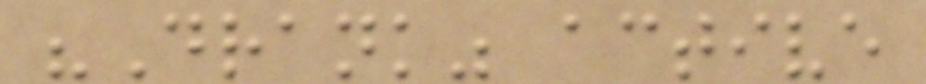"Drank" active
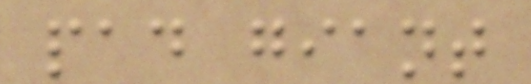pad giant
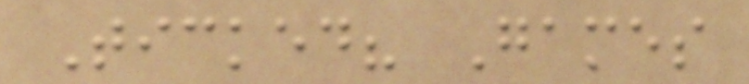Ticked? Games
